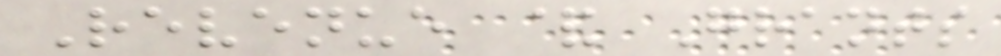Revenue & Grants
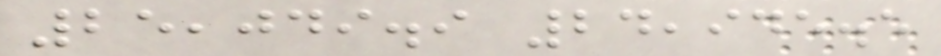25,049.9 24,945.5
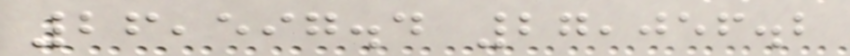26,597.4 27,056.2
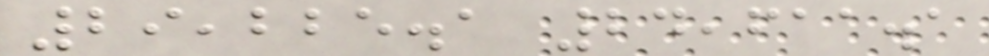29,225.1 24,611.1
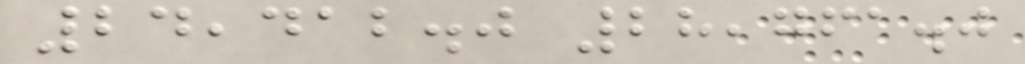24,412.0 28,761.0
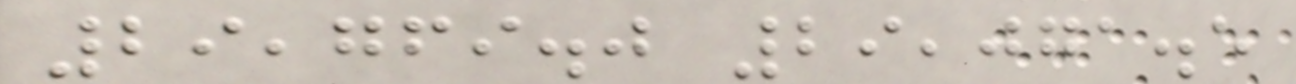29,769.0 29,071.5
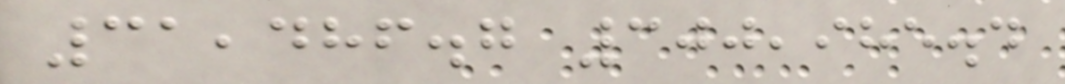31,486.7 300,985.4
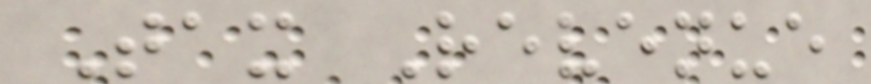Tax Revenue
